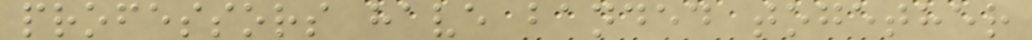professors have banded together
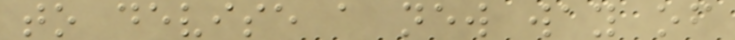to devise a new way of
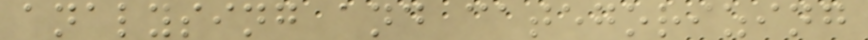analysing and categorizing
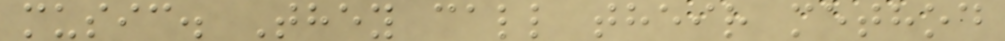music. They call their method
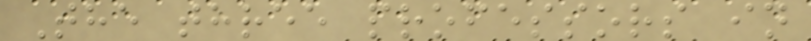The three professors in
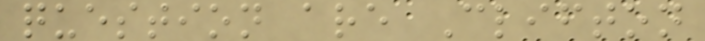question are Clifton
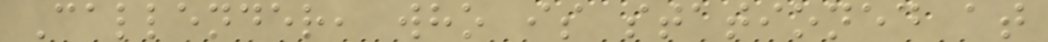Callender, who is stationed at
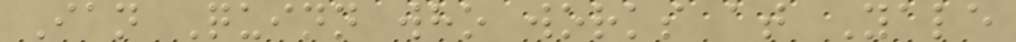Ian Quinn who works at Yale
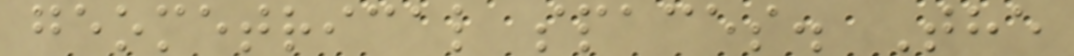geometrical spaces. The
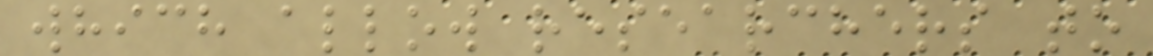which allow researchers to
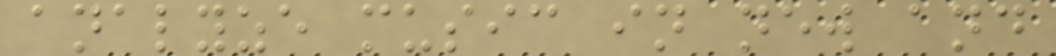analyze music in new and
